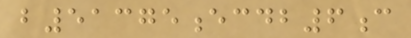b51375ecdb6c
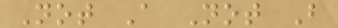Not A Not B
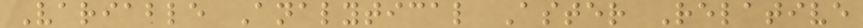Variable Analytical Aster Relative
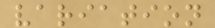variation
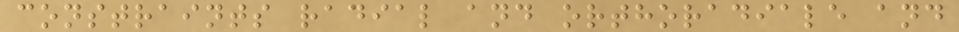constraints radial and orthoradiale and
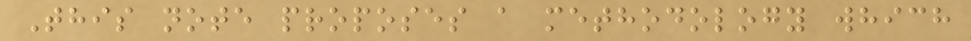This note proposes a methodology which
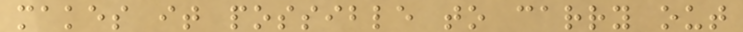makes it possible to carry out
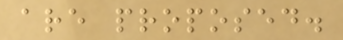are proposed.
